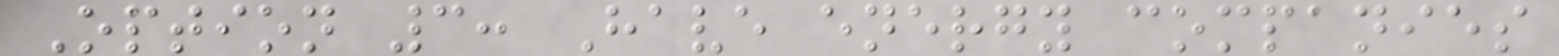Option 3: Have energy companies
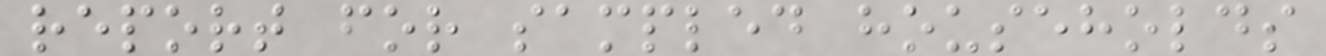report for sampled households
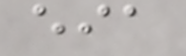eia
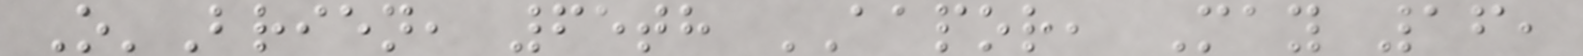O'Brien, 65th AAPOR, May 16,
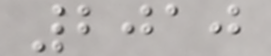2010
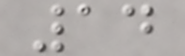14
